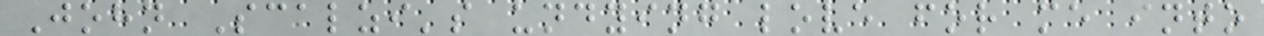John Scalzi's undying love for me into
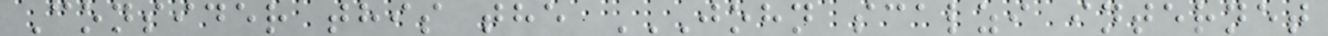Consider this the JOHN SCALZI INTERNET
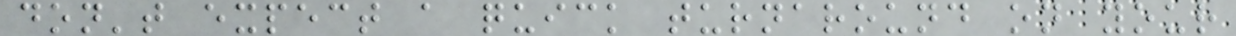don't expect a quick turnaround on your
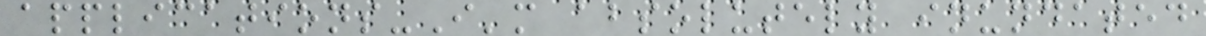applications-I'm absolutely inundated
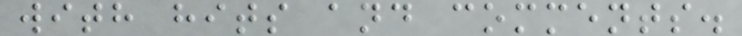with hits and comments.
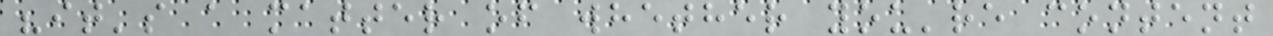"it's a matter of whether you're content
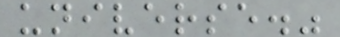universe."
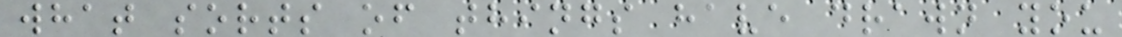what sorts of things have drawn you
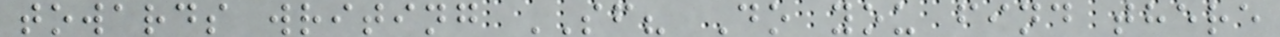towards writing SF? Do you find there
